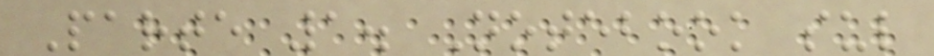Parte 1. Notebook sul
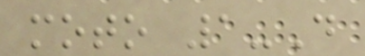moto 1-D
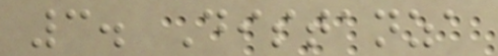3. Distanza
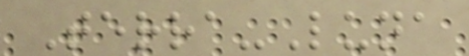Terra-Luna
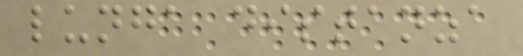lunga distanza
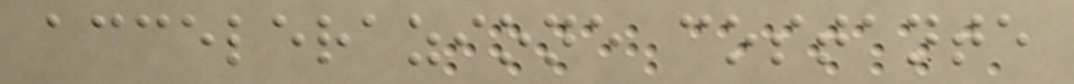accelerazione costante
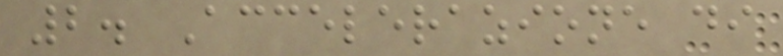2. Accelerazione di
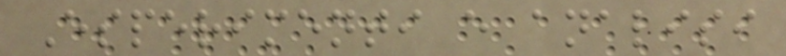Esperimenti e analisi
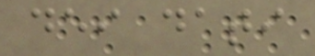dei dati
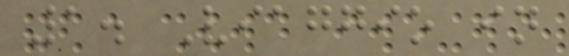1. Viaggio in
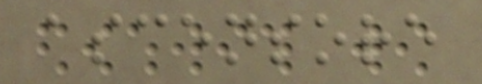ascensore
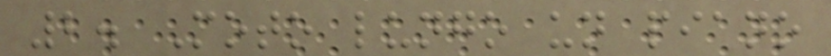2. Moto lungo un piano
